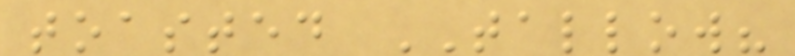toasted TALLOW?
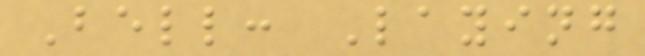Bell: Laying
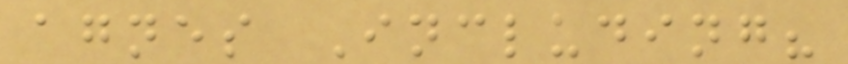agnes Including?
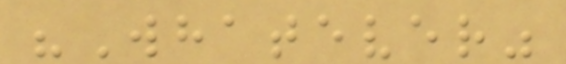"Whatever"
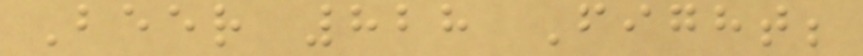Beer 828 Fight;
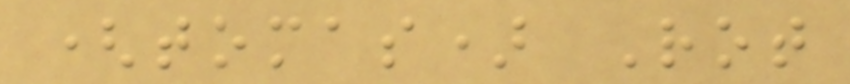(tomas) Rot
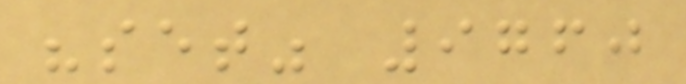"set" 9760
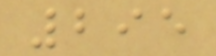295
